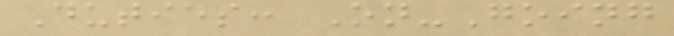Duties: On-Going
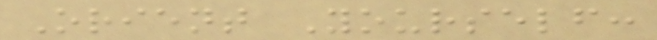Orient Yourself:
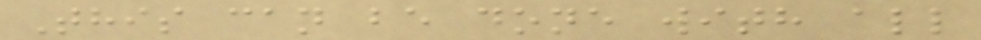This can be done with all
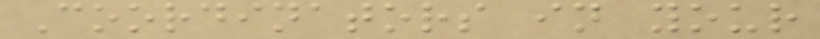Coordinators in your
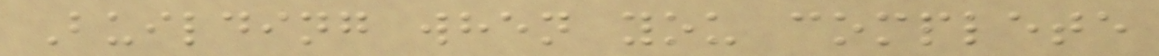Building when you complete
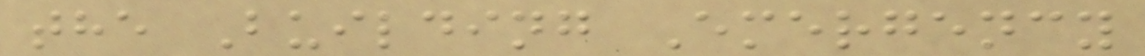the Building Emergency
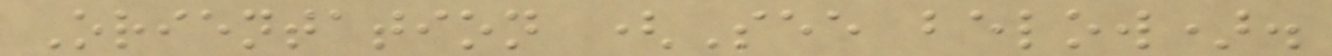Orientation (See below).
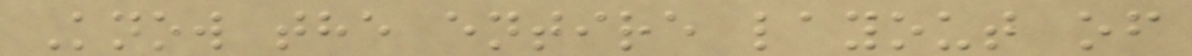Know the entire layout of
